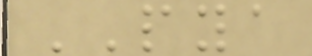PYA
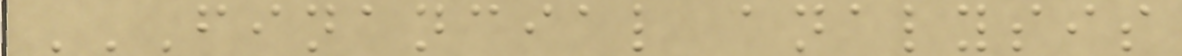FINANCIAL ANALYSIS
